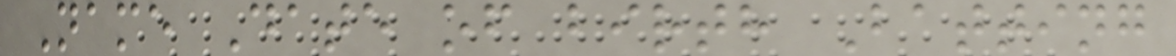Name Date of birth Batting
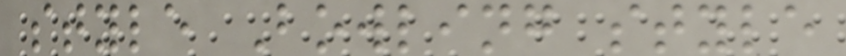style Bowling style
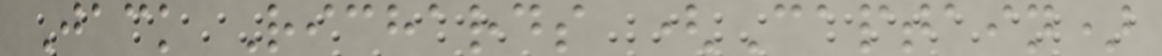Jack Richards (Captain)
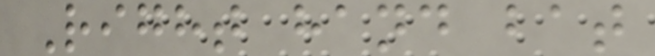Right hand bat
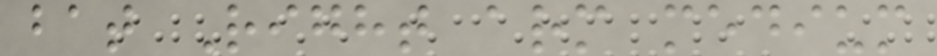bat Right arm medium
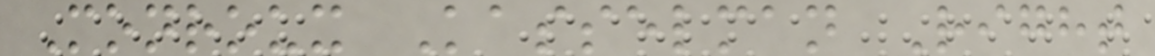Monroux Kasselman Right
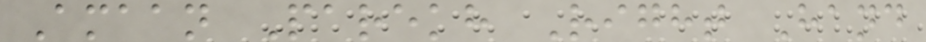Amaan Parekh Right Hand
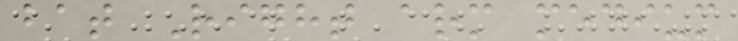bat Right arm medium
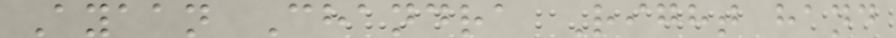Ayaan Chandra Right hand
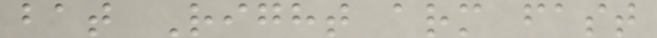bat Right arm fast
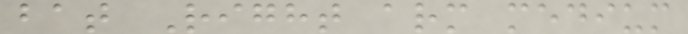bat Right arm medium
